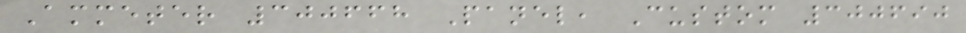Ammeter 300668 Panel, Custom 300690
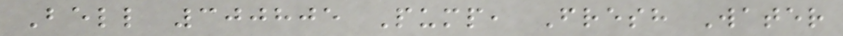Bell 300805 Pump, Fresh Water
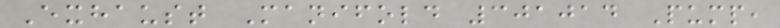Exhaust Manifold 301014 Pump,
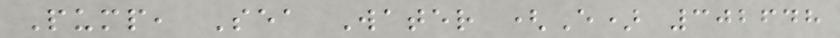Pump, Sea Water (E) 302648
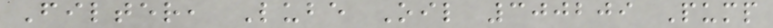Filter, Lube Oil 300209 Pump
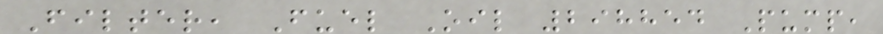Filter, Fuel Oil 298854 Pump,
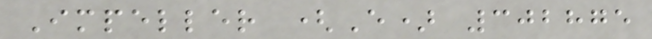Impeller (E) 302875
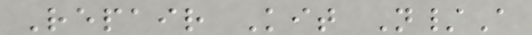Repair Kit N/A
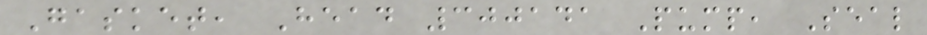Gasket, Head 300141 Pump, Seal
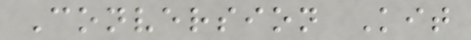Conversion Kit
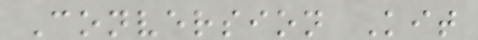Conversion Kit
